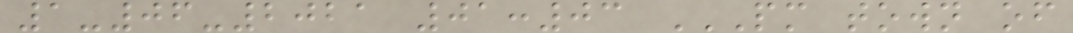1-06-2021 01:03 PM TOWN OF
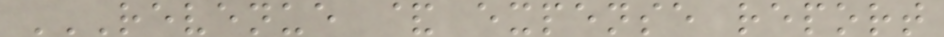REVENUE & EXPENSE REPORT
